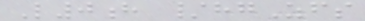L0h /hgZfs
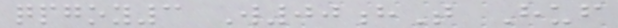qpgoy3 W00hT Huf
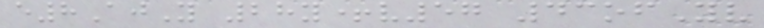e8AjY 28y+v57 43ofYv
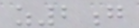z2g
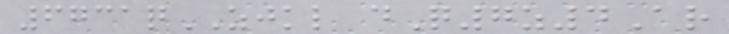6731qZJKL dQ7z4Ar
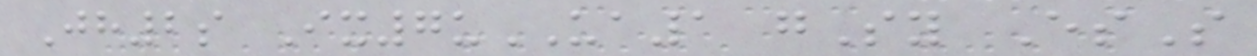Jh2s Ix7uUA1 gSy EsS
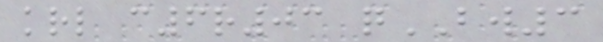krl c6r03 qBW3
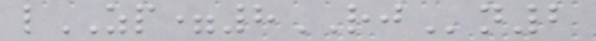lZP=8RJn2
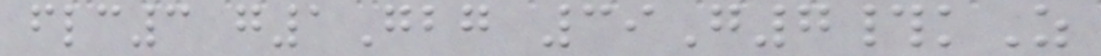flc3 g1Gbg 39G7#kZ
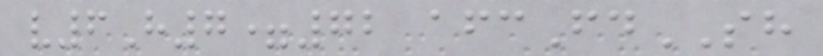v6H7=72 afcFdSH
